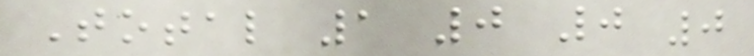Total 1 0 0 0
